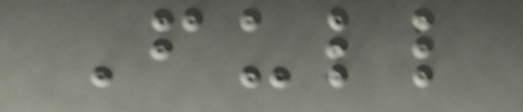Full
